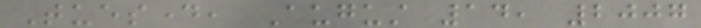Tuesday, August 14, 2007
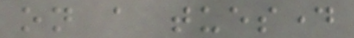on a tuesday
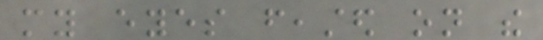my eyes feasted on the
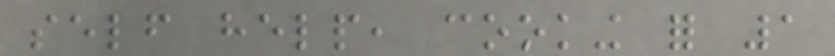self help, cooking for 1
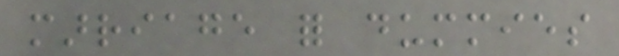marriage for dummies
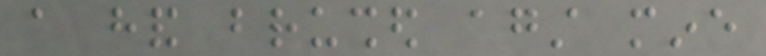a hand brushed against mine
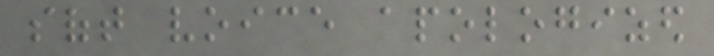soft voice apologized
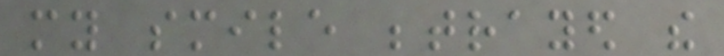my smile betrayed the
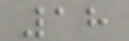18
